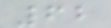62
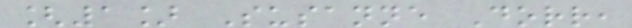[1] Susanne Dorr,
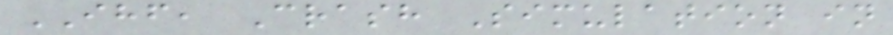IHF, Crash Simulation in
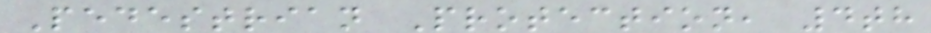Pedestrian Protection, 4th
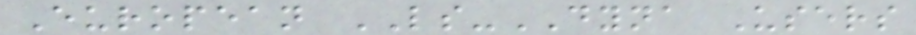European LS-DYNA Users
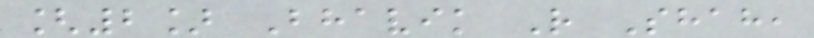[2] Bhavik R Shah,
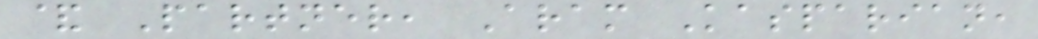& Partner, Aram Kasparian,
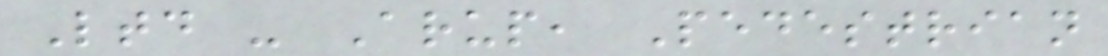Ltd - Arup, Pedestrian
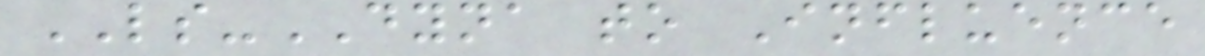LS-DYNA to Influence
